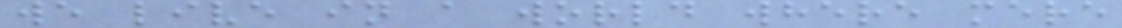we live in a world where mere
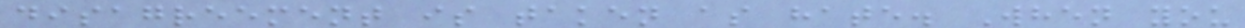disagreement is taken as hate. When you
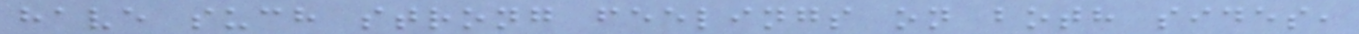have such strong feelings on both sides,
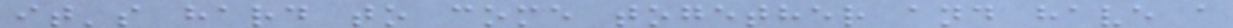it's hard to come together and have a
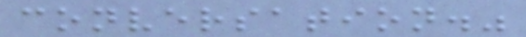conversation."
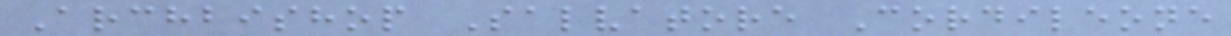Archbishop Salvatore Cordileone
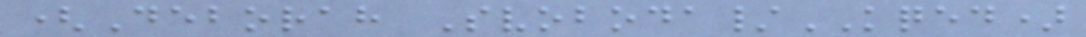(Deborah Svoboda/KQED)
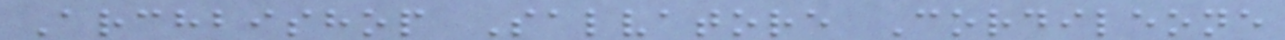Archbishop Salvatore Cordileone
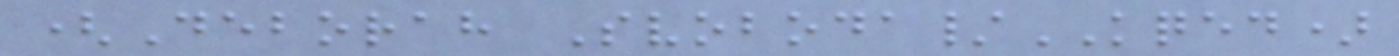(Deborah Svoboda/KQED)
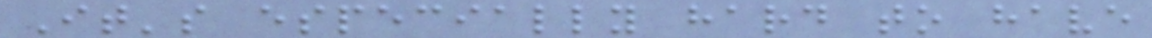It's especially hard to have
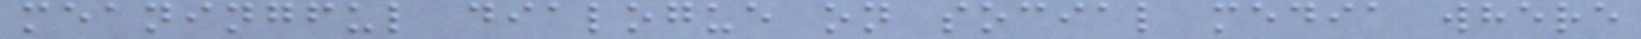meaningful dialogue on social media where
